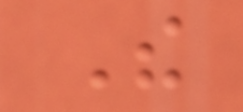The
